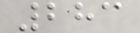283
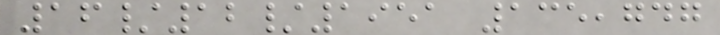16/12/1951 135,747
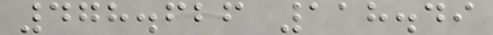478.626 118.49
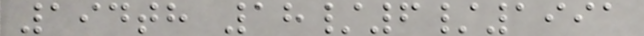194th 18/6/1991
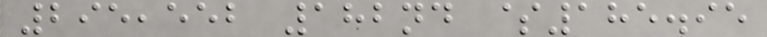295,552 182nd $185.95
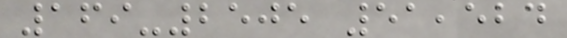169-2505 51,524
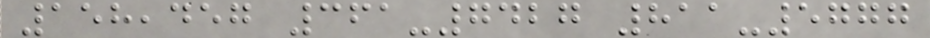158,457 361-7427 811-5777
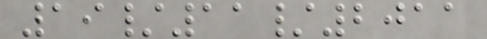19/11/2011
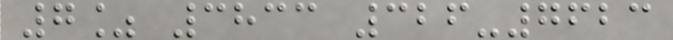7% 3833 326-7623
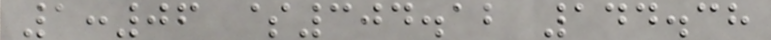1:06 $304.12 144.38
